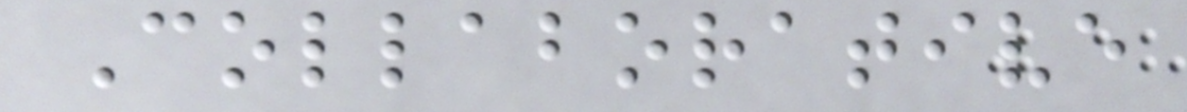Collaborative
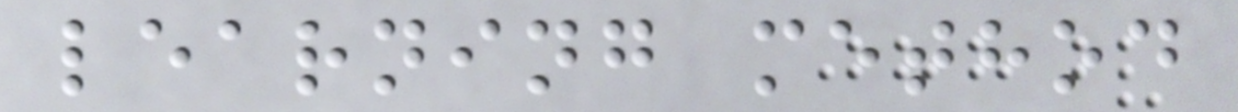learning method
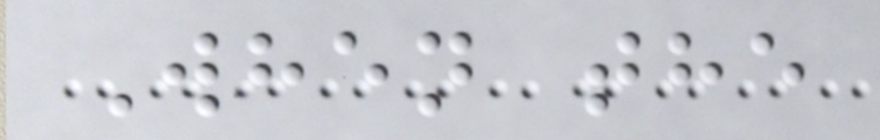When the
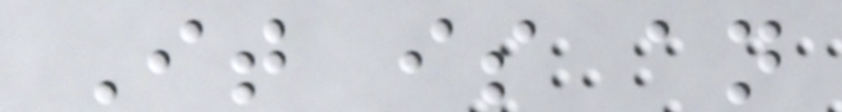It is an
